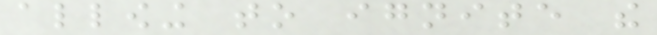allowing to ignite the
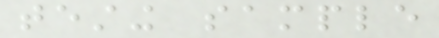testing sample
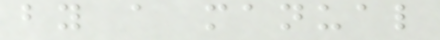by a manual
